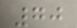70
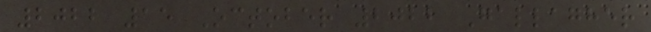2022 15 October 2022 Gallagher
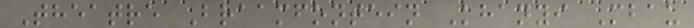Theatre Braamfontein Khanyi Mbau
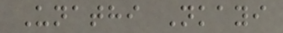Unathi Nkayi
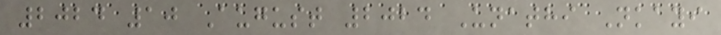2024 10 August 2024 Unathi Nkayi
